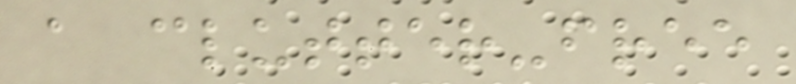a clutter-free
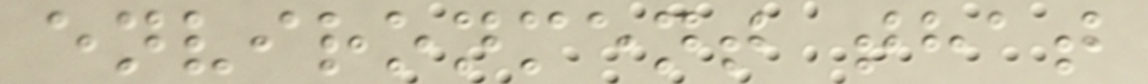environment that
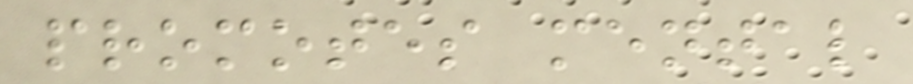promotes mental
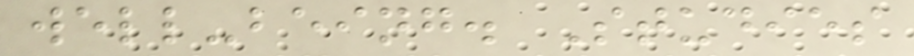well-being. Studies
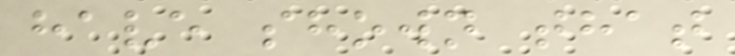have shown that
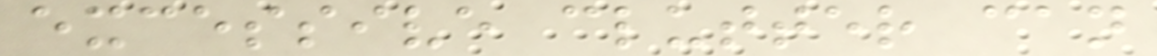excessive clutter can
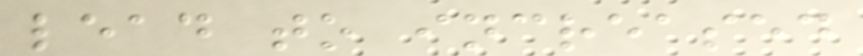lead to increased
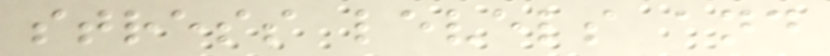stress levels and
